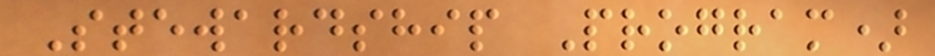Stewardship Program)
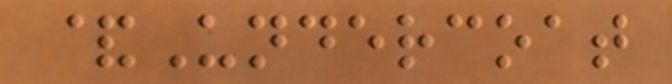&Undercoat
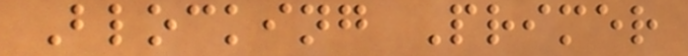Blocking Primer
